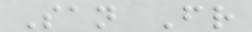San Fr
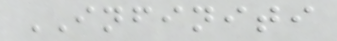INFINITI
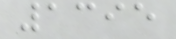1395
